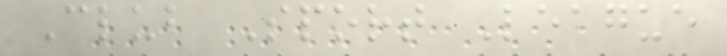Club Sport League
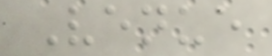Venue
